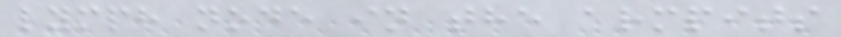lymph node in the armpits
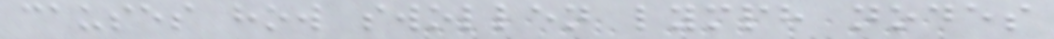causes how swollen lymph nodes
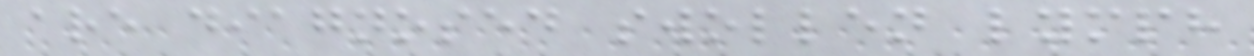are diagnosed swollen lymph
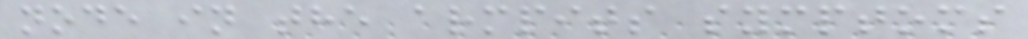node in the armpits symptoms
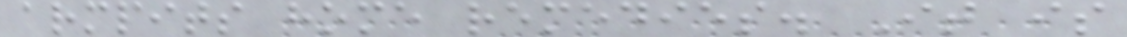armpits home remedies. It is
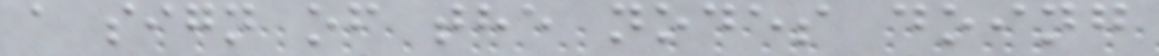a sign of the nodes doing
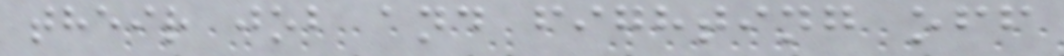their job and fighting off
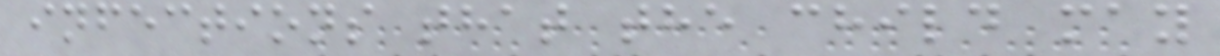infections that the child may
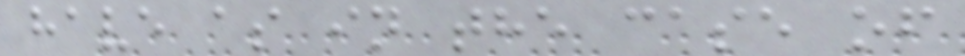have as in the case of
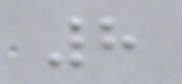8
